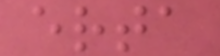erta
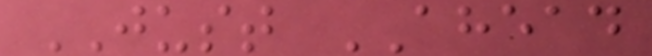JUST AHEAD
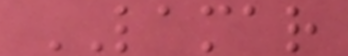LAMAR
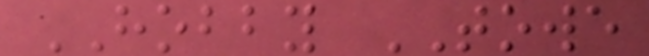HOBBY TOWE
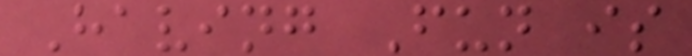Having Fun is
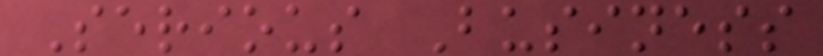Serious Business
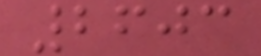2603
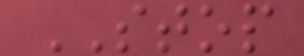STOP
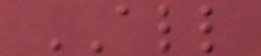ALL
